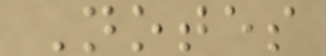Notes
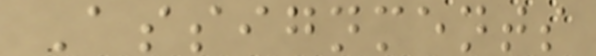Assignments
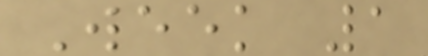Week 1
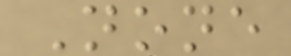None
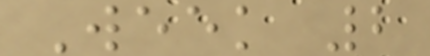Week 2
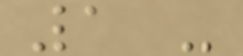1 -
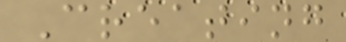Creating
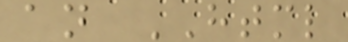an HTML
